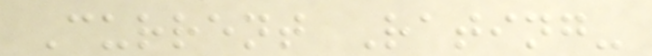Current Rating-
